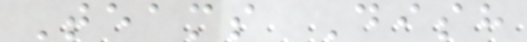Teams Dish
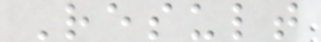Result
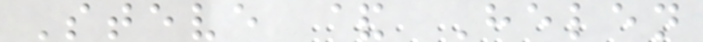Steve & Helen
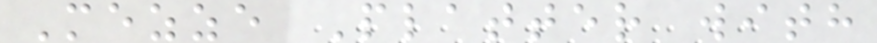Mezze Platter with
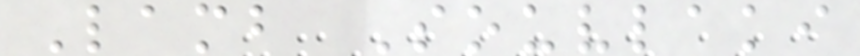Lamb Souvlaki
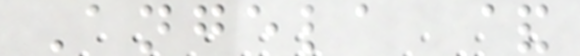Angela &
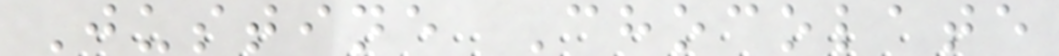Justine Chocolate
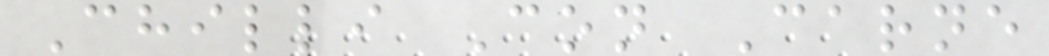Chilli Con Carne
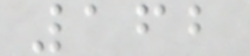162
